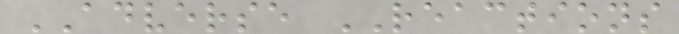ADVERSE REACTIONS
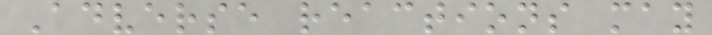Adverse reactions may
